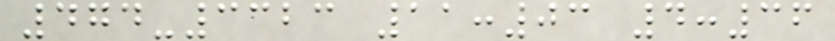474-3323 11:03 4:36
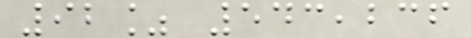92% 543,236
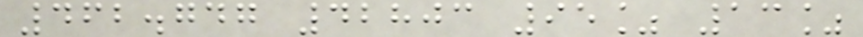462.747 42803 95% 13%
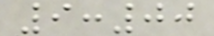9:00
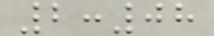2:08
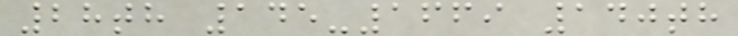28th 145-1669 140th
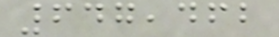647,462
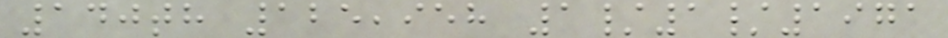140th 125,958 1/1/1971
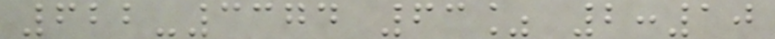622-3374 63% 2:10
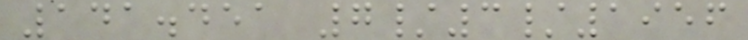141.451 7/3/1956
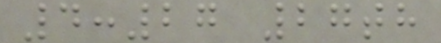4:27 27th
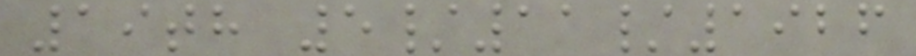19th 5/11/1926
